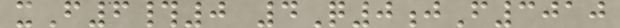xF6#0 4Q0jF3010
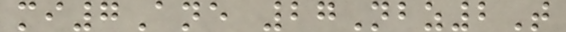mi7Ane 27Nbz2T
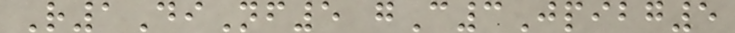R1DiNf5 gC3Jpibg5
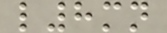l8mn
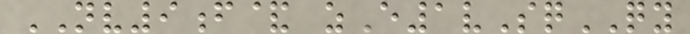NV9f& zE1vSqQY
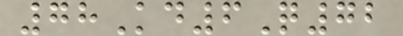78Kd6Q72
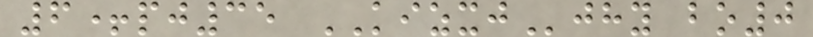6+pj35 KIZXJjhy bo0
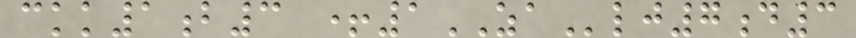ckk1b3 +1ZAlj7d3
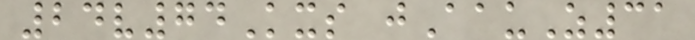24v74Kxs jAauZ31
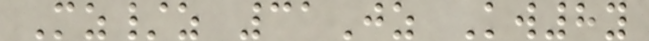Mz/z 31Jz Kw8y
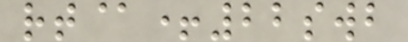rt@+22swb
